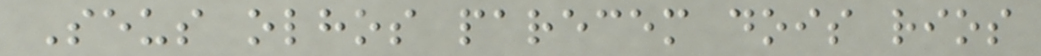Seus olhos parecem dois rios
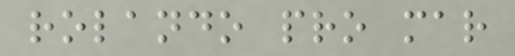rolando pro mar
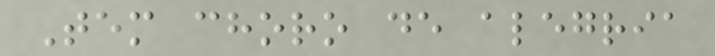Tem choro de alegria
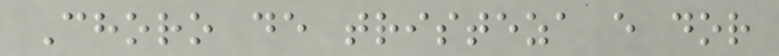Choro de tristeza e dor
